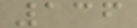136
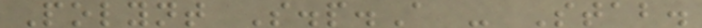Polynt S.p.A - Stab.
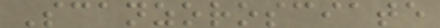Scanzorosciate
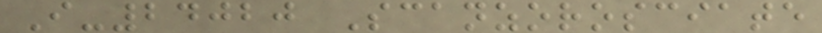I-24020 Scanzorosciate
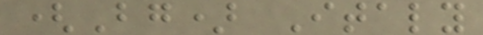(Bg) Italy
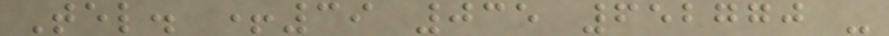Tel. +39 035 652770 -
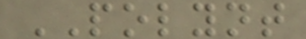POLYNT
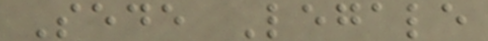Sede Legale
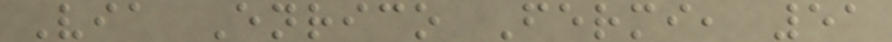Via Enrico Fermi, 51
